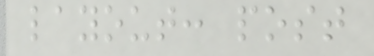layout: post
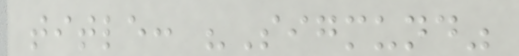title: "Sigmund"
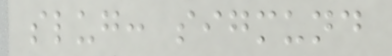slug: sigmund
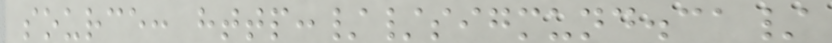source: http://sigmund.ca/
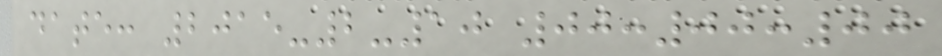date: 2015-2-10 00:00:00
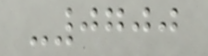-0700
